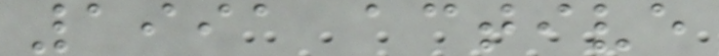1991 active
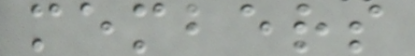members
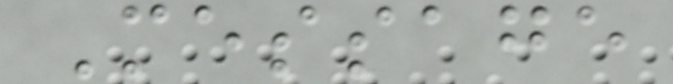Message
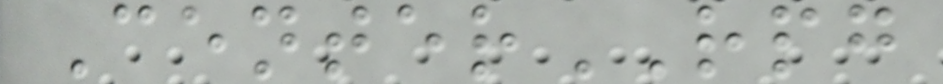CenterRPG
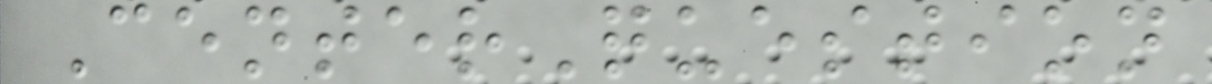CenterQuestion
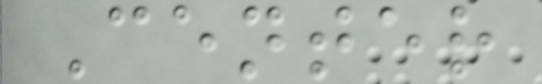Center
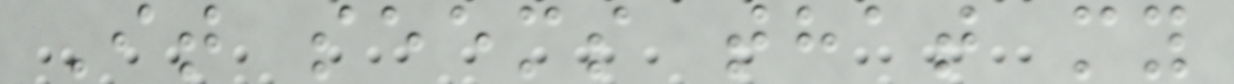It seems that my
